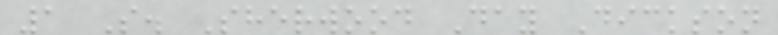1 S. Sherwood Day Dickson
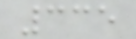335
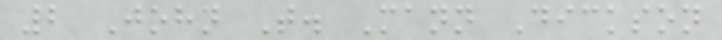2 John T. Mann Dickson
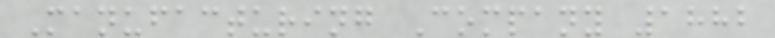Manufacturing Company 1882
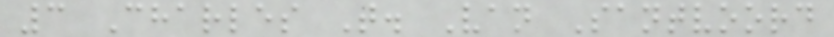3 Charles T. Van Santvoord
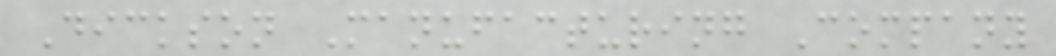Dickson Manufacturing Company
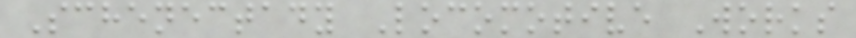Schenectady Locomotive Works
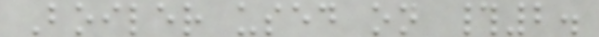Boiler used on #2.
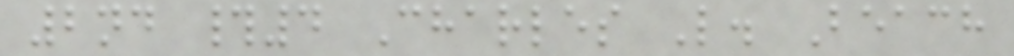2nd #4 Charles L. Beach
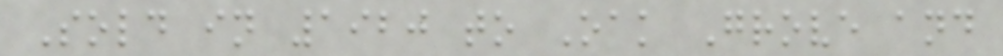Sold in 1920 to Oak Grove and
